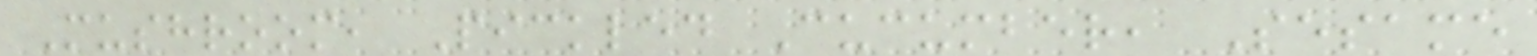Mushroom, Pickled Cucumber, Sesame
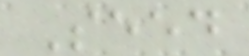Seed
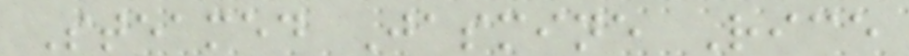Steamed Jasmine Rice
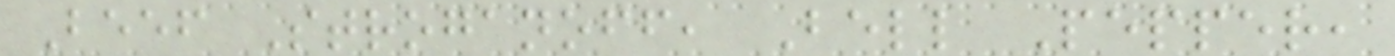Beef Stroganoff, Bell Pepper,
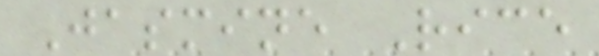Jasmine Rice
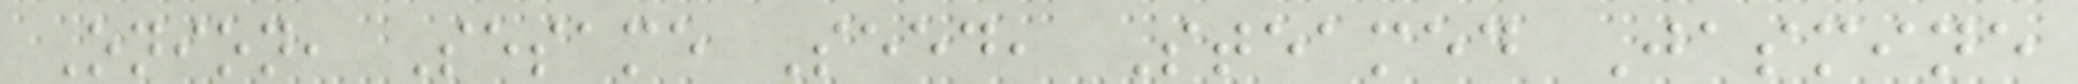Onion, Sesame Seed, Steamed Jasmine
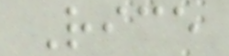Rice
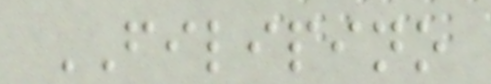FILIPINO
